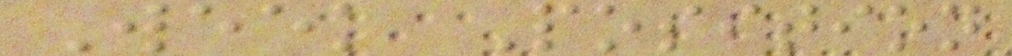Week Position
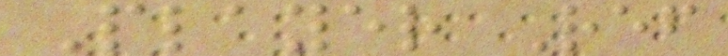Player Ref
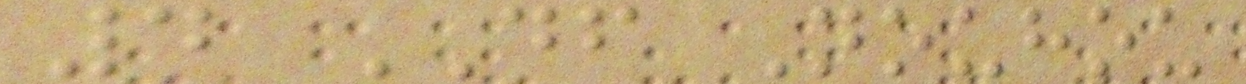4 DF Nouhou
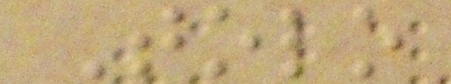Tolo
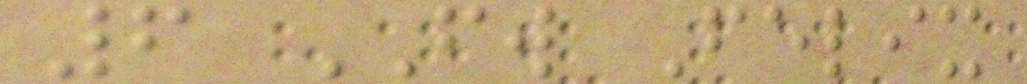6 FW Felix
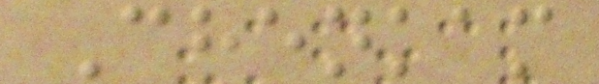Chenkam
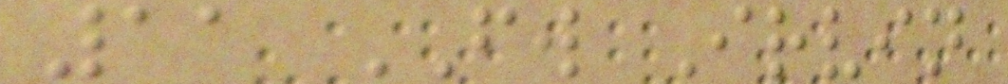11 FW Irvin
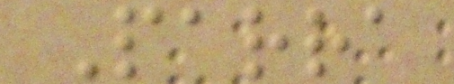Parra
